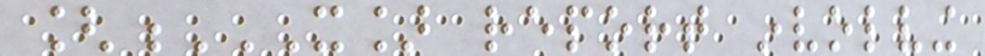[X] REPORT INVOLVING
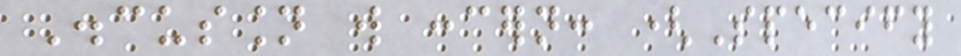Discussion will concern: (Specify
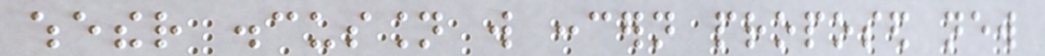whether discussion will concern proposed new
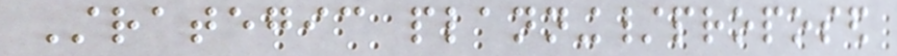Strategic planning/proposed
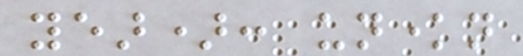year): unknown
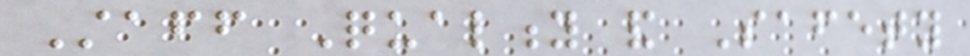Staff Quality and Safety
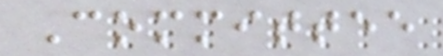Committee
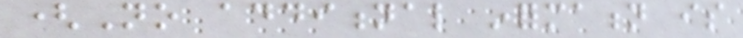(No additional information is
